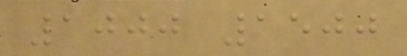1000 1500
